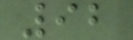92
